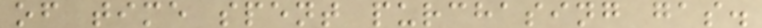of time spent purchasing gas.
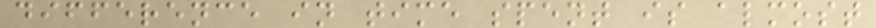difference in time spent is almost
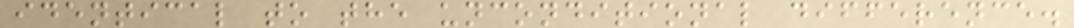identical to the unconditional difference.
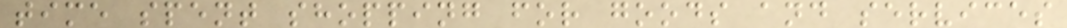time spent shopping for goods and services
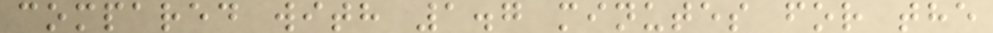compared with 1.7 minutes for the
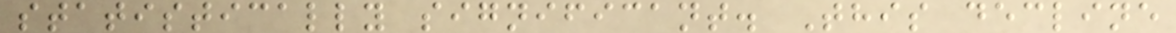statistically significant. This decline
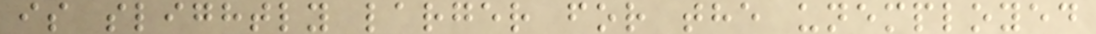is slightly larger for the unemployed
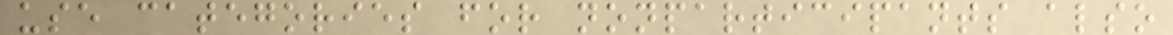use categories for nonparticipants also
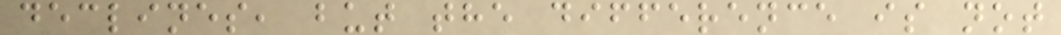declines, but the difference is not
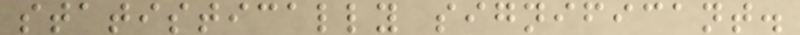statistically significant.
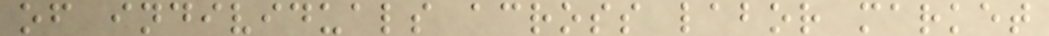of individuals across labor market
